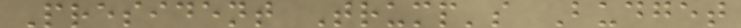President Trump's Budget
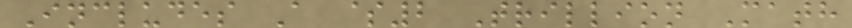Includes A $2 Trillion Math
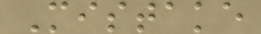Mistake
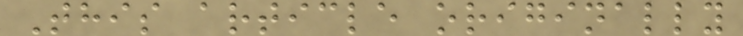This article originally
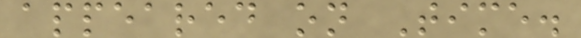appeared on Time.
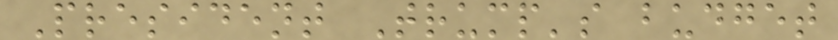President Trump's budget
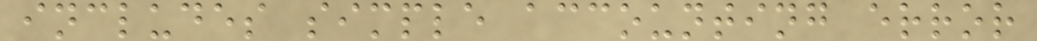includes simple accounting error
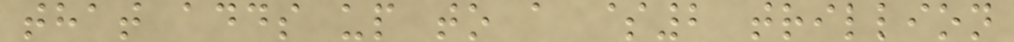that adds up to a $2 trillion
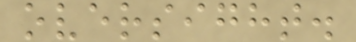oversight.
